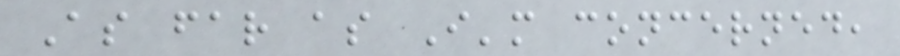As far as I'm concerned,
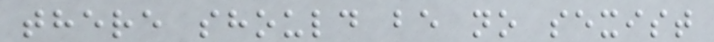there should be no sexist
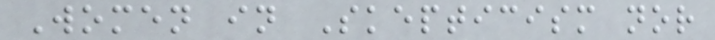Women in Skepticism nor
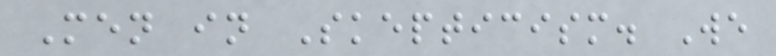Men in Skepticism. We
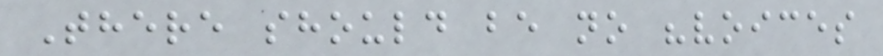There should be no "voices
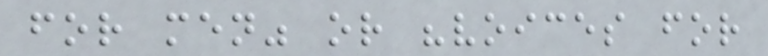for men" or "voices for
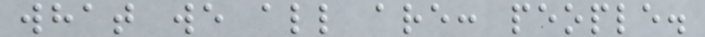what we all are: people.
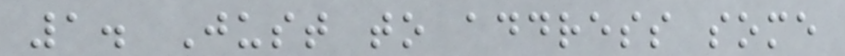1. Just to address some
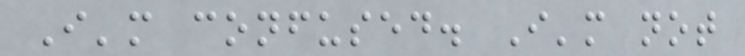I'm confused. I'm not
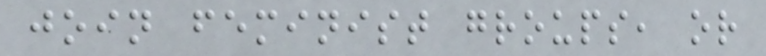join feminist groups, or
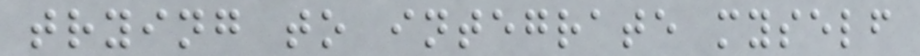trying to integrate myself
